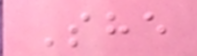She
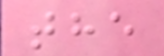the
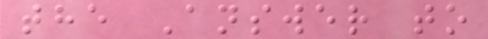the Answer to
